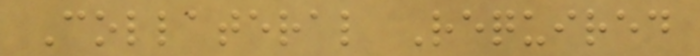Collateral Required
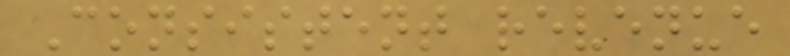Consistent revenue
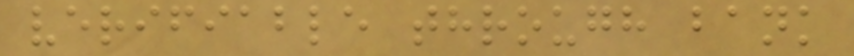verifiable through bank
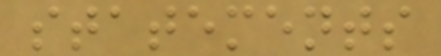statements
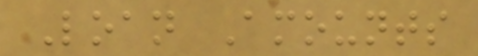Loan Amounts
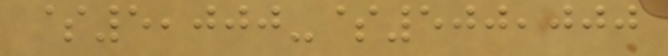$5,000-$500,000
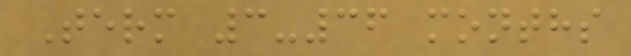Term 3-36 months
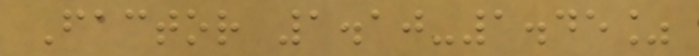Factor 1.10-1.45%
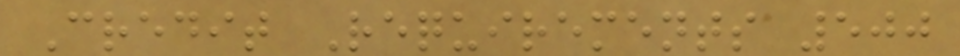Credit Requirements 500
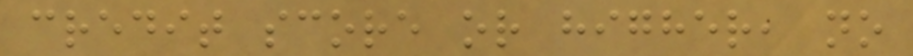credit score or higher, no
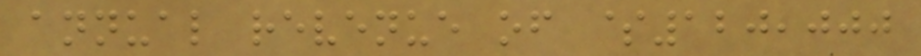annual revenue of $120,000
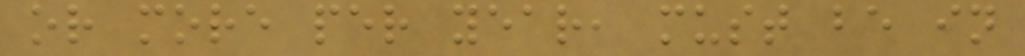or more per year, must be in
